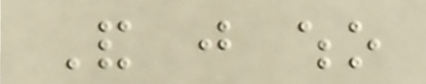And just who
